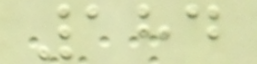184
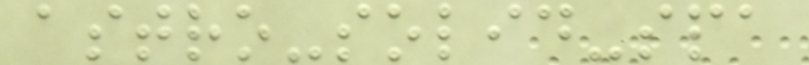astro-solid-spa
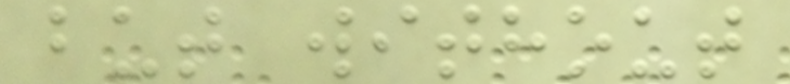but without
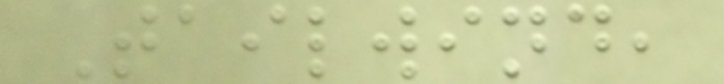Tailwind,
